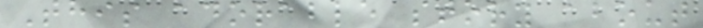This adorable story about
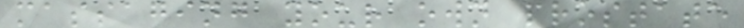massaging your own prostate
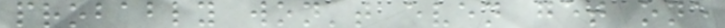probably won't even get one
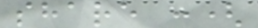share :(
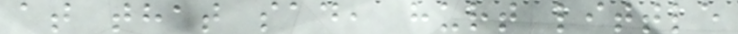at that sad, hurt little
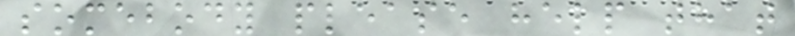somebody please help that
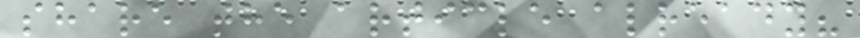share the article already?
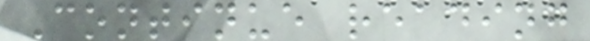Continue reading
